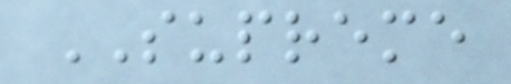SUPREME
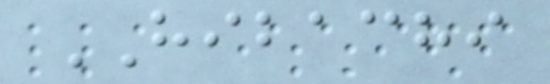HIBACHI
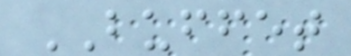BUFFET
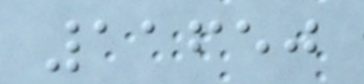11650
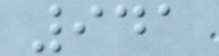941
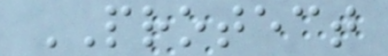PROTECT
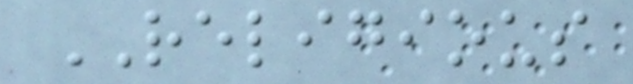RELIGIOUS
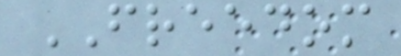FREEDOM
